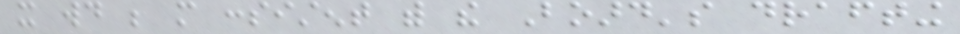it would be more consistent with the Board's drafting
